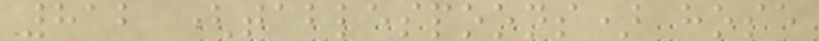812 (tablespoons) hose
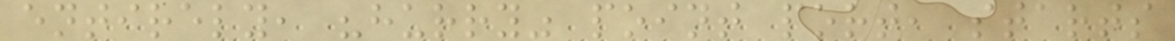entirely, "hurry" point port, starts
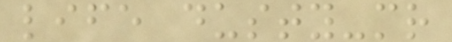life dusty-mr
